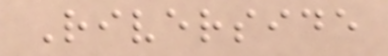Riverside
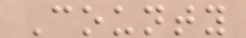County
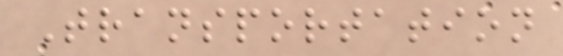Transportation
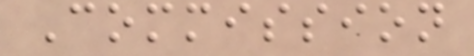Commission
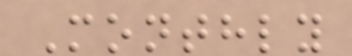Monthly
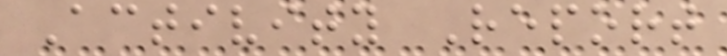Activity Report
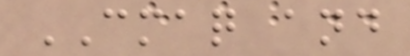CMAQ and
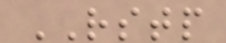RSTP
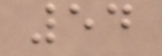54
